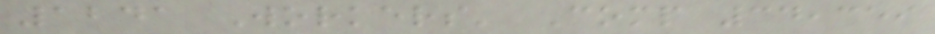1241 Workers' Comp 34,359
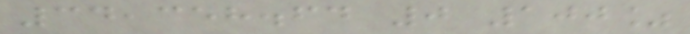34,358.64 0 100%
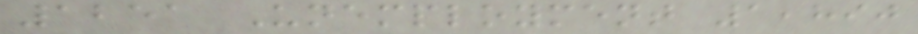1251 Unemployment 1,890
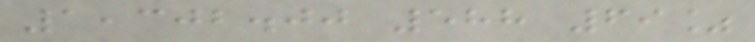1,302.00 588 69%
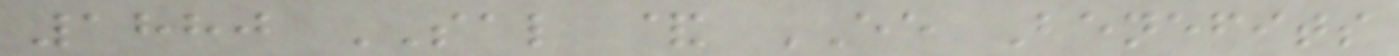1880 SAL & EE Benefits
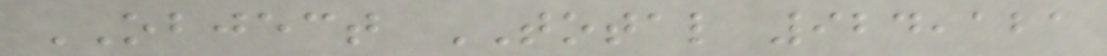OBJECT TOTAL 924,121
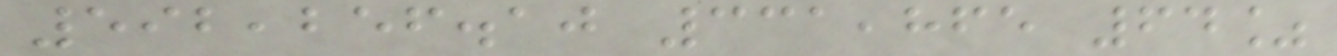592,256.10 331,865 64%
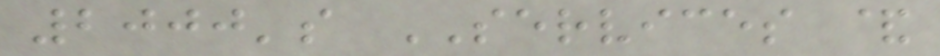2000's SERVICES &
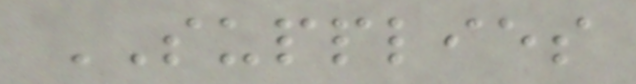SUPPLIES
